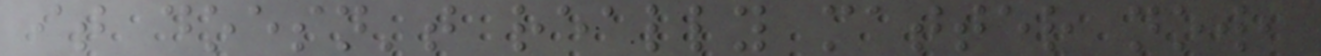it doesn't really matter now,
